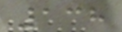138
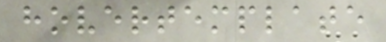hovertemplate
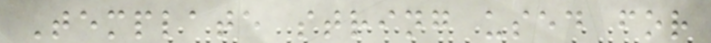Template string used for
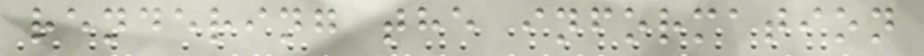rendering the information
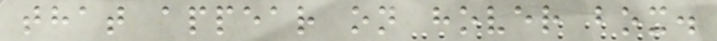that appear on hover box.
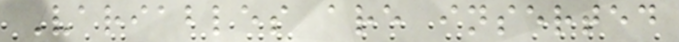Variables are inserted
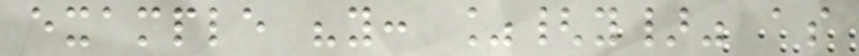example "y: %{y}" as
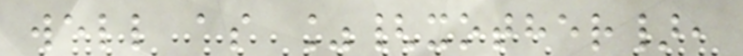well as %{xother},
